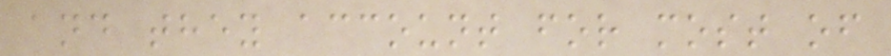and they account for most of
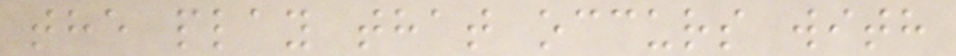the play that occurs with
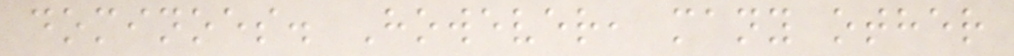dominoes. However, many other
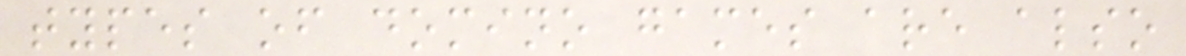types of domino games are also
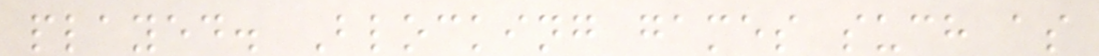played. Blocking games such as
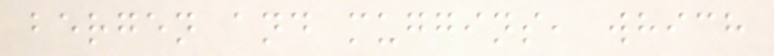bergen and muggins, which
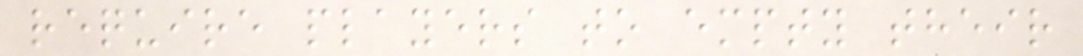require players to empty their
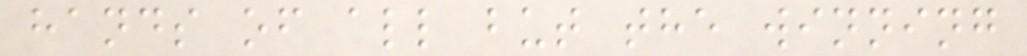hands of all but the winning
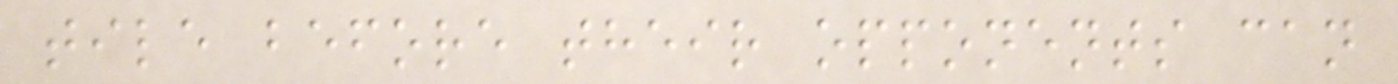tile before their opponents can
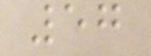57
